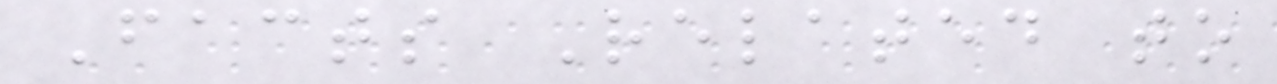Facts Related to
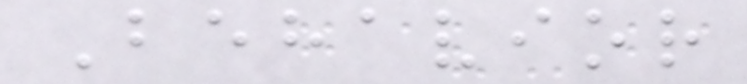Behavior
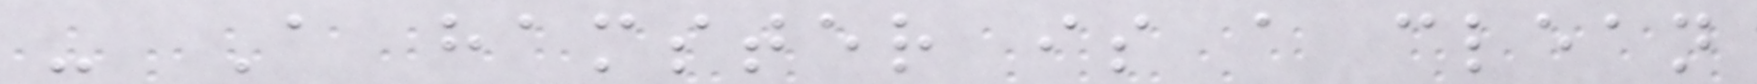- A hamster is a clean
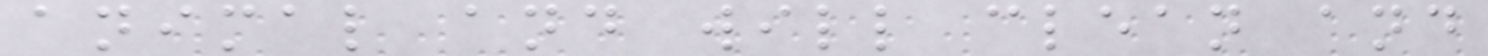animal and will clean and
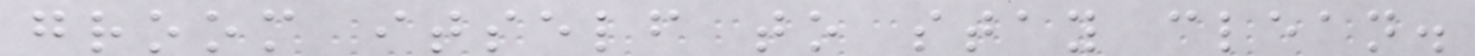groom itself to stay clean.
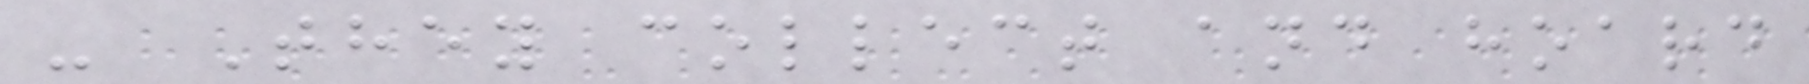- They collect and hoard
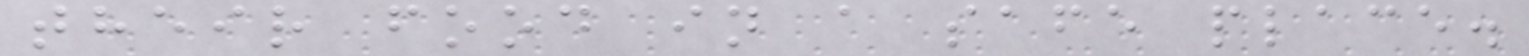their food in a safe place.
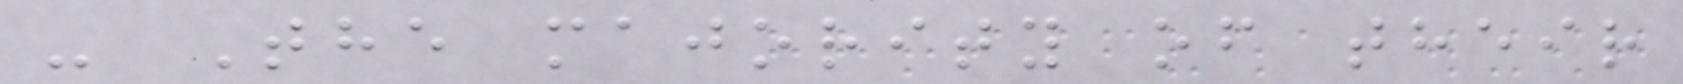- The majority of their
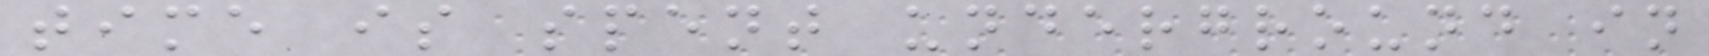time is spent underground in
